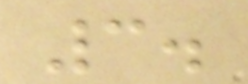3.
